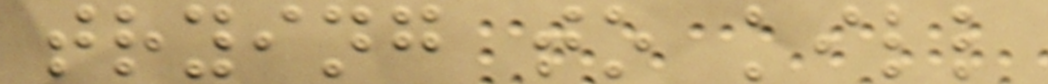trying to kill
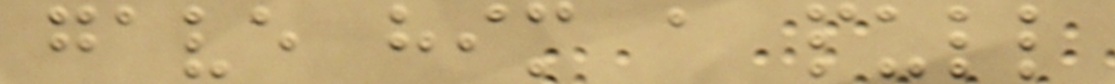gave him a pull
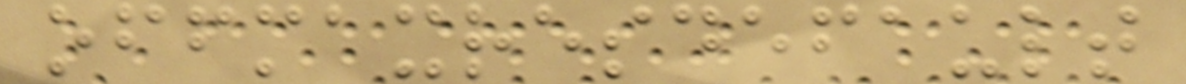offmaxresdefault
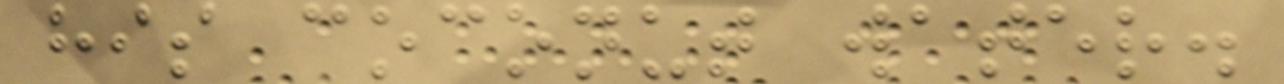his coconut water.
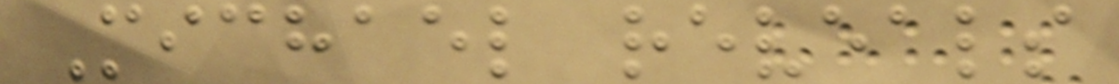Michael reveals
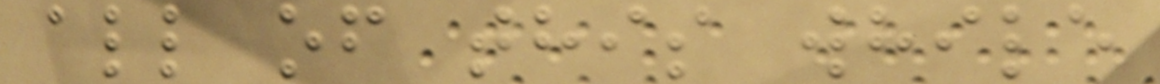all of this while
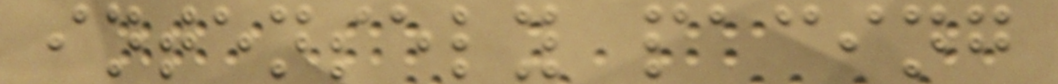intensely pacing
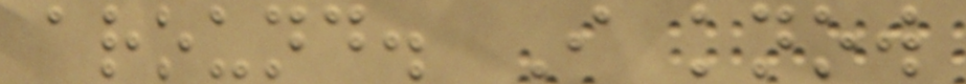around. I know
